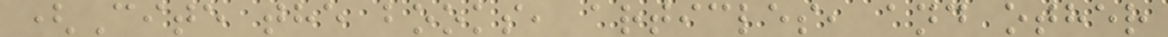(Cite the books, articles, and other
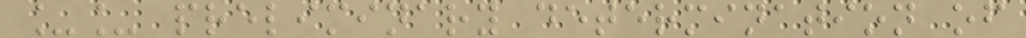__ preliminary determination of
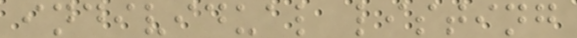individual listing
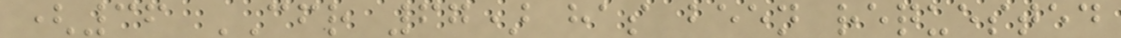(36 CFR 67) has been requested
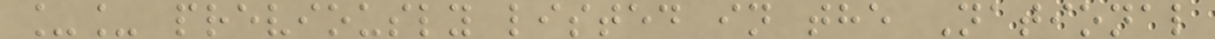__ previously listed in the National
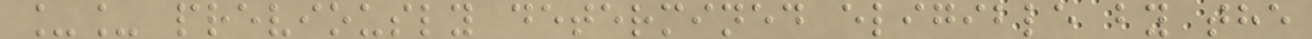__ previously determined eligible by the
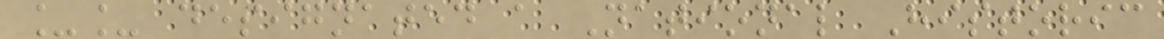__ designated a National Historic
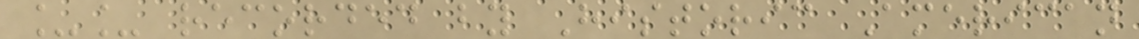__ recorded by Historic American
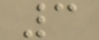3
